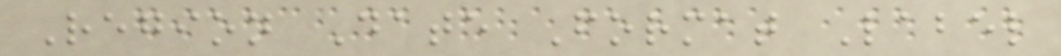Region Date Format Label
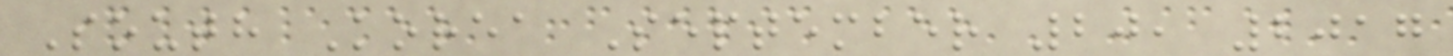South Korea September 20, 2017
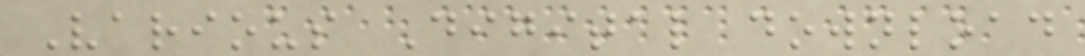Various Digital download
